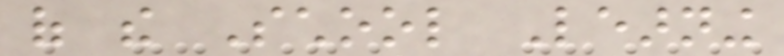of the School Learning
